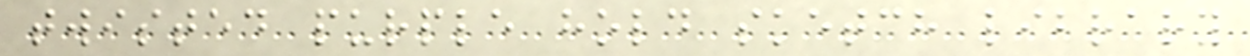twisted purple hold sketch library
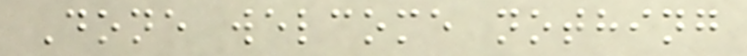Done welcome nothing
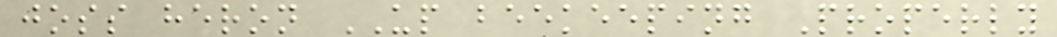joss heron UP beekeeping Properly
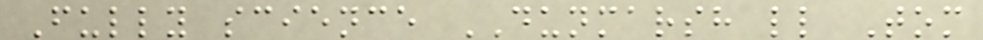Fully science DUNMARSH ll Tom
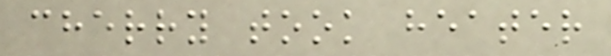cherry took heater
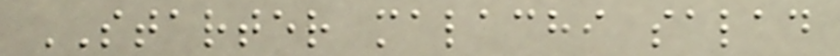STARTER malachi salad
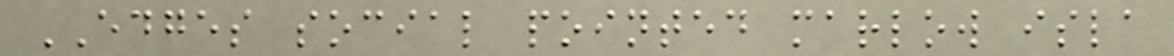EDGES social pointed marlow isla
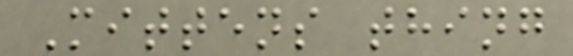Mittens thing
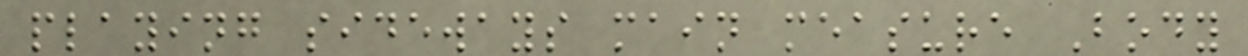playing sideways main measure Body
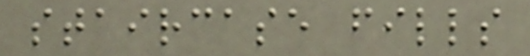staircase fills
